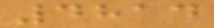4814
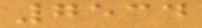7534
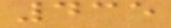435
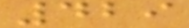429
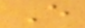E
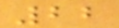22
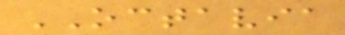OCTAVIA
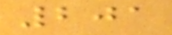201
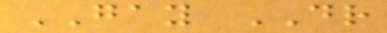GAY DR
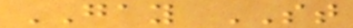GAY ST
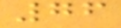76
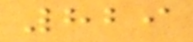829
